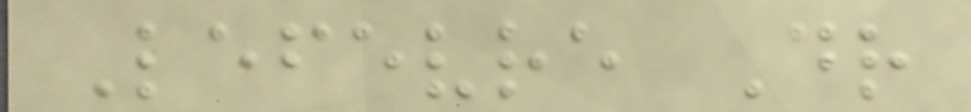Lefevre Dr
